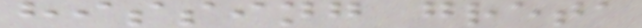hissing greta
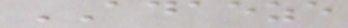ADAEZE
